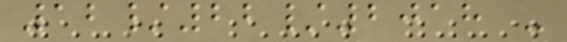12/22/2018 -
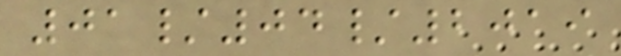01/04/2019
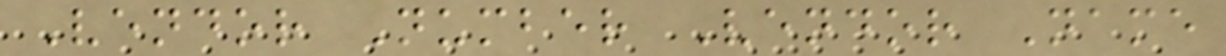Vendor Number Vendor Name
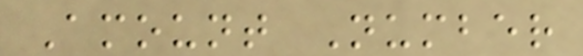Amount Number
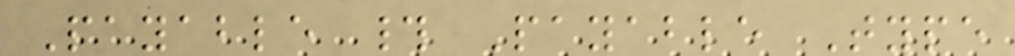Payable # Payable Type
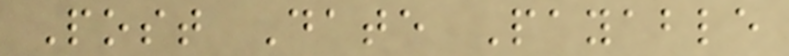Post Date Payable
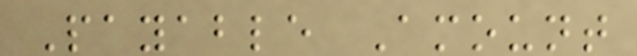Payable Amount
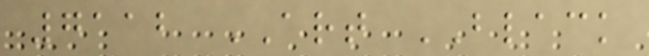7112 ART BLACK
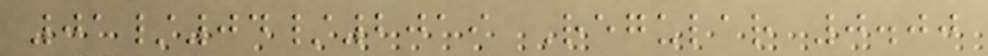01/04/2019 Regular 0.00
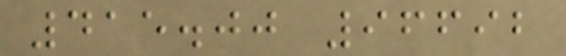415.00 96692
